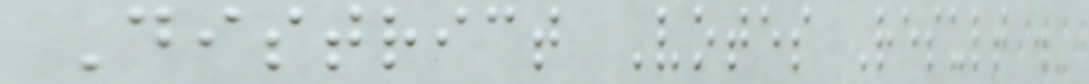District Votes Result .
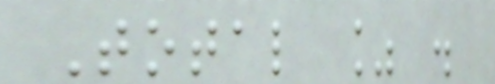Total % .
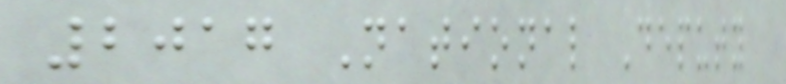2017 National Deputy
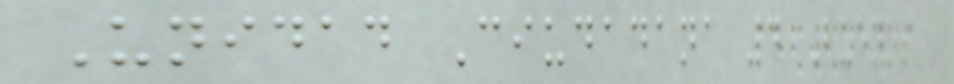Unidad Ciudadana 4 Buenos
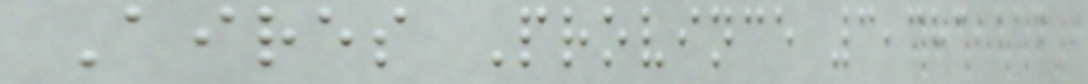Aires Province 3,383,114
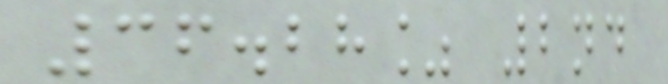36.28% 2nd
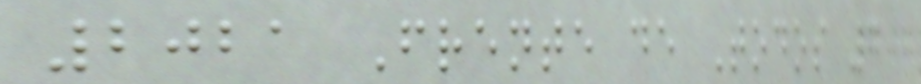2021 Frente de Todos 7
